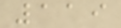119
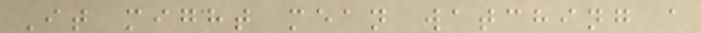It might mean watching a
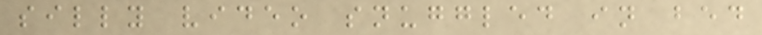silly video snuggled in bed
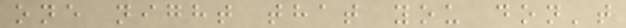one night that you don't
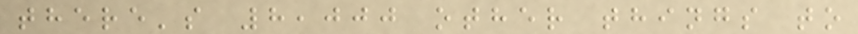there's 8,000 other things to
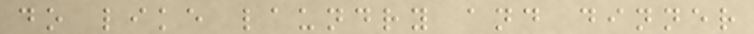do like laundry and dinner
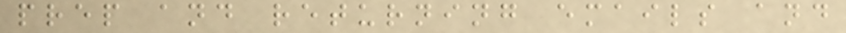prep and returning emails and
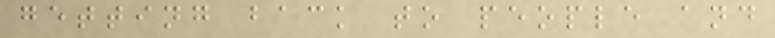getting back to people and
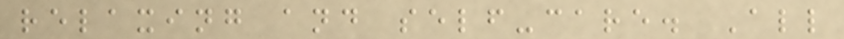relaxing and self-care. All
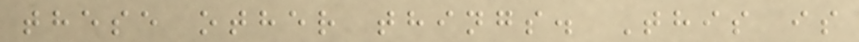these other things. This is
